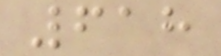618
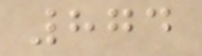874
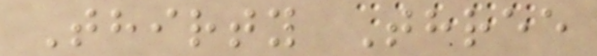Thirty Three
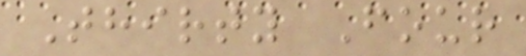Thirty Four
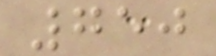750
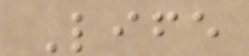Life
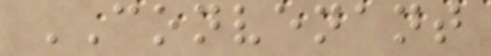CONVENANT
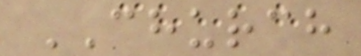CHURCH
